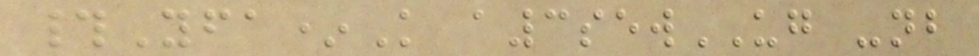#Yfa*K a3sewUG -nb
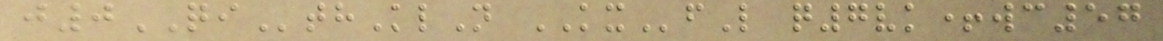j0QIthKlN KXfL q7vk+wc57
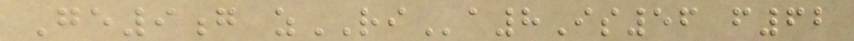Ge9g zRIa8Is56 f62
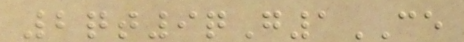2qt9qG1CE
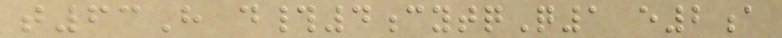t63H d#4cytqQ1 e2a
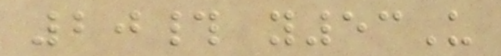20# y53U
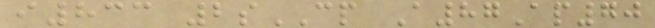i833 2sCP A87Ap70
